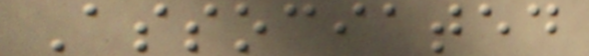Associated
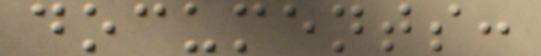documents:
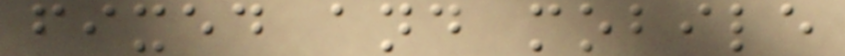fixed and mobile
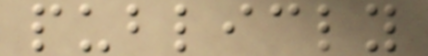publicly
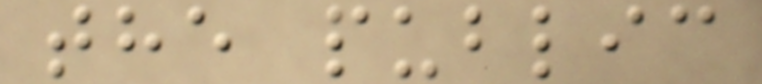the public
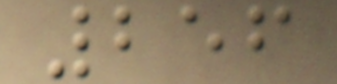256
